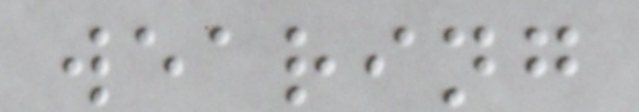wearing
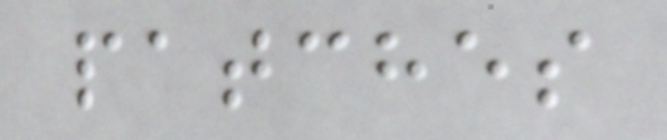patches
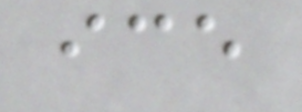ice
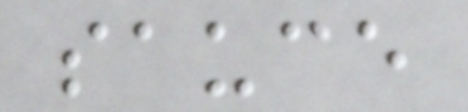sauce
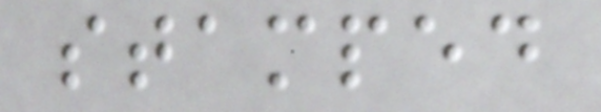stamped
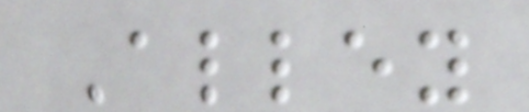Alley
